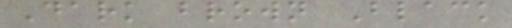Dark brown Black
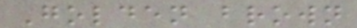Golden brown
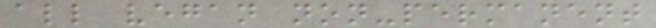all vegan non-permanent
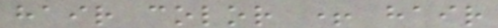hair color + hair
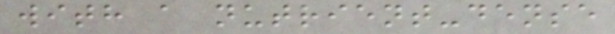with a nutrient-dense
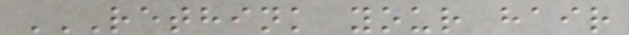RETHINK YOUR HAIR
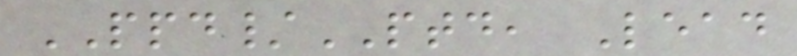PPD/PTD, Lead
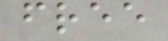free
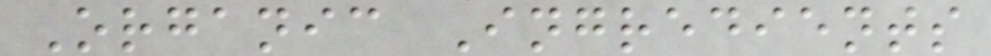Organic Ingredients
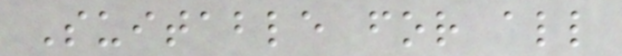Suitable for all
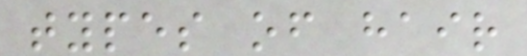types of hair
